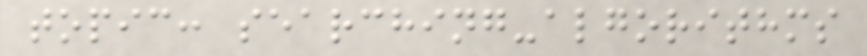topic: searching-algorithms
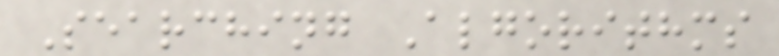Searching Algorithms
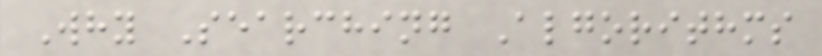Why Searching Algorithms
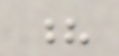?
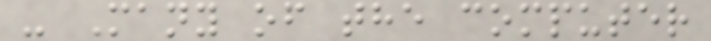- Many of the computer
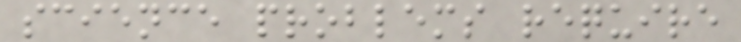science problems require
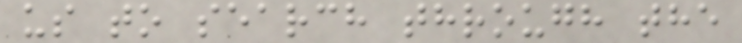us to search through the
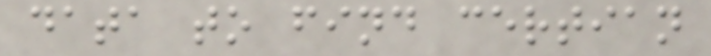data to find certian
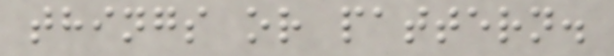things or pattern.
